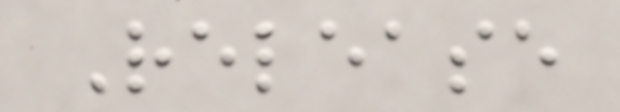Release
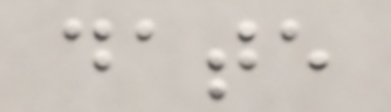date
